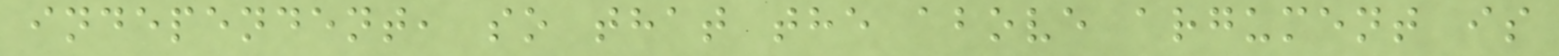independent, so that the above argument is
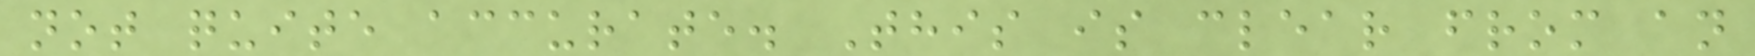not quite accurate. This is clear from an
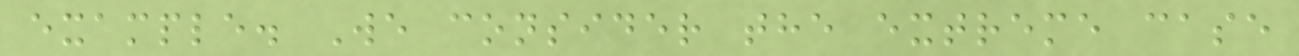example. We consider the extreme case
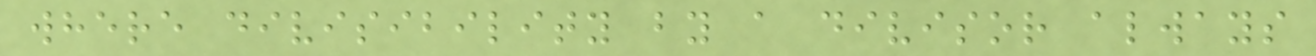where divisibility by a divisor always
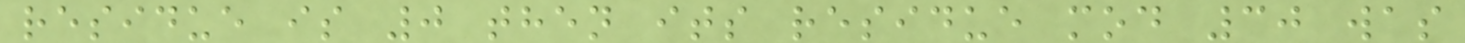residue is 0 then its residue mod 30 was
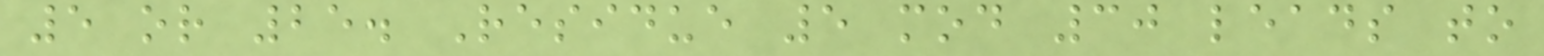5 or 25. Residue 5 mod 30 leads to
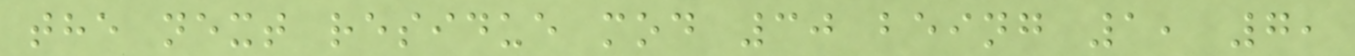the next residue mod 30 being 1, 7,
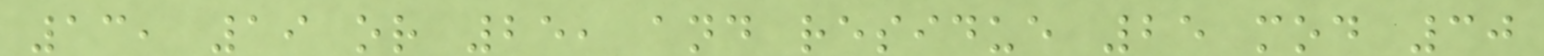13, 19 or 25, and residue 25 mod 30
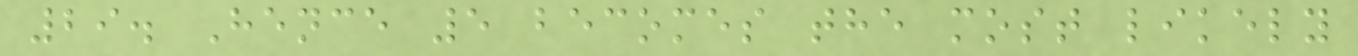29. Hence 5 becomes the most likely
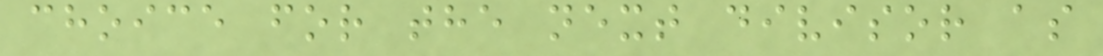choice for the next divisor as
